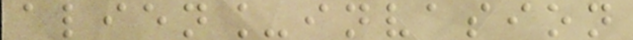alien_invasion
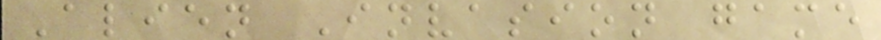Alien Invasion game
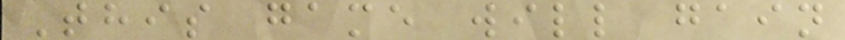This game will gain
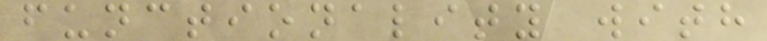functionality with
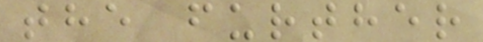the further
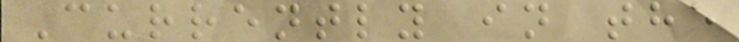Currently in the
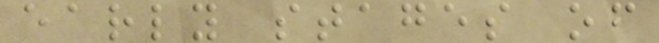early stages of
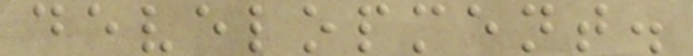development.
